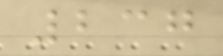237
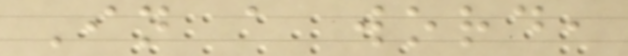In a word,
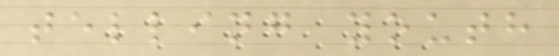telling youth
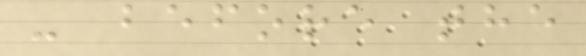- before the
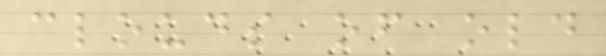clouds of old
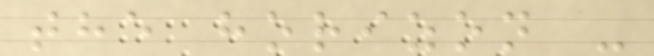the horizon -
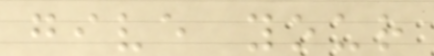give your
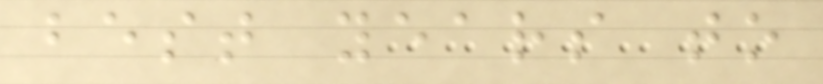best years to
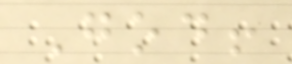God!
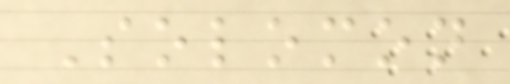Solomon
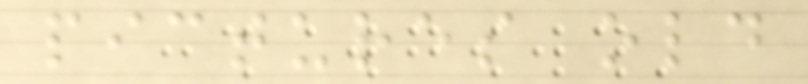pictures old
